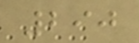290
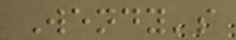Wendy's
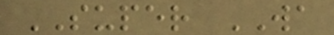SUPER WA
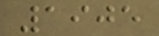1905
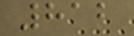812
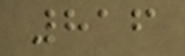816
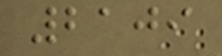2109
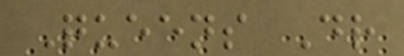Queens Dr
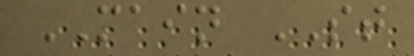MAIN ST
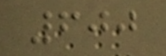600
